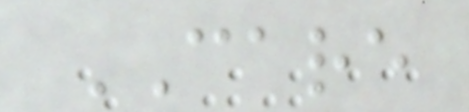CARE
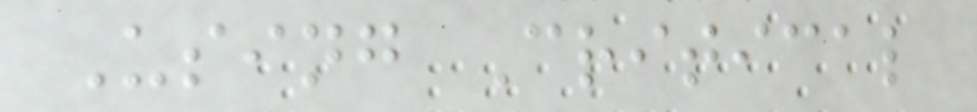Using Critical
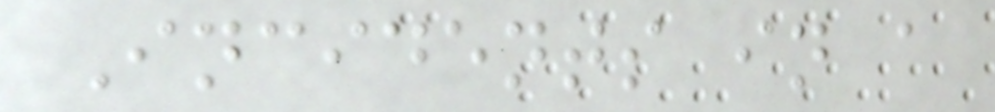Incidents in a
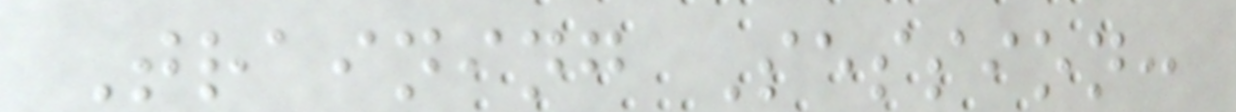Training Session:
